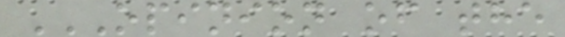OPINION OF THE
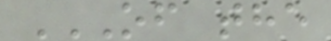OF THE
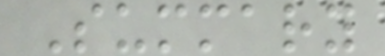Summary
